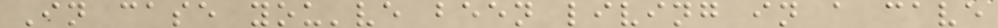In case you've been living in a cave
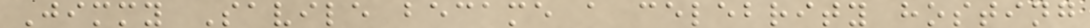Jimmy Savile became a celebrity hosting
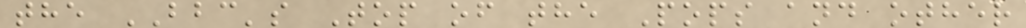the BBC's Top of the Pops and other
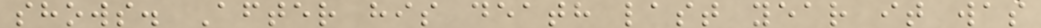shows. After his death last year it was
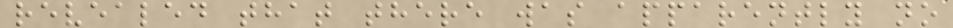revealed that there was apparently no
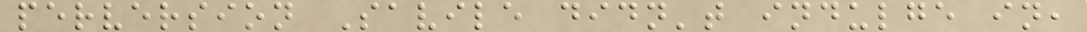perversion Savile didn't indulge in,
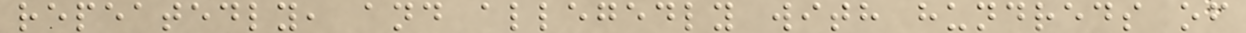repeatedly, and allegedly with hundreds of
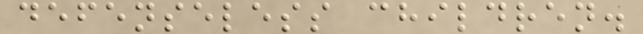defenseless children.
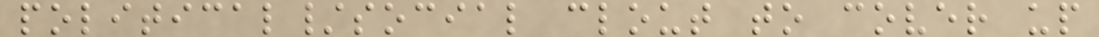political/social clout to cover up
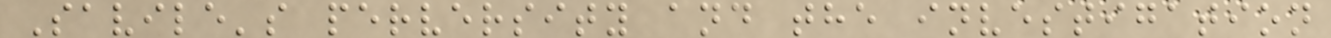Savile's perversity and the investigation
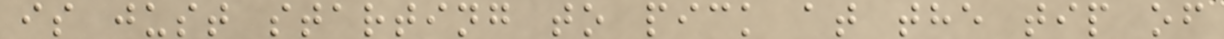is just starting to pick at the tip of
